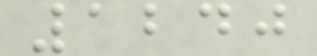1240
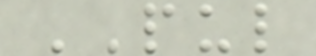PUL
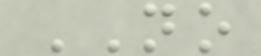NO
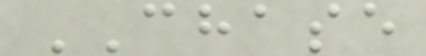CHASE
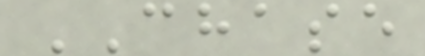CHASE
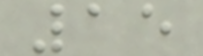15
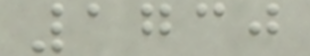1730
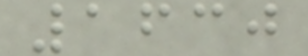1630
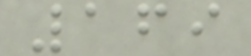169
